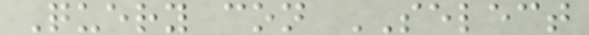Query con SELECT
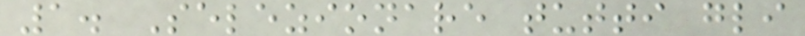1. Selezionare tutti gli
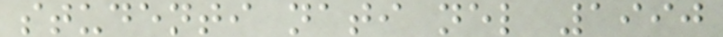studenti nati nel 1990
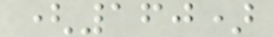(160)
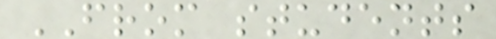FROM students
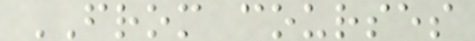FROM courses
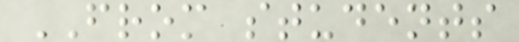FROM students
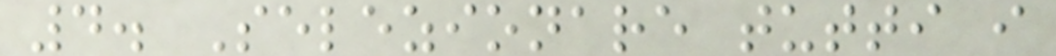4. Selezionare tutti i
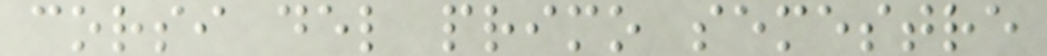corsi del primo semestre
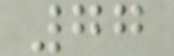77
